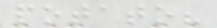potato?
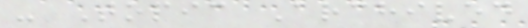- Topic Archived
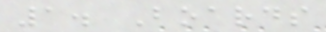1. Boards
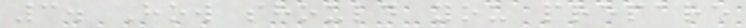3. How should you prepare
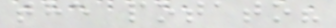the potato?
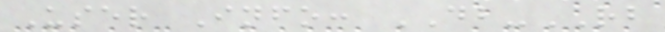User Info: DB-RB
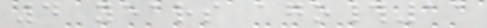4 years ago#11
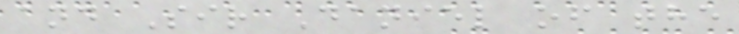and Sir Daniel of the
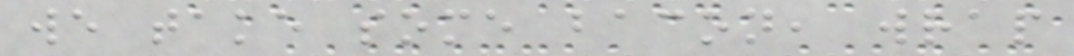we take some bacon, wrap
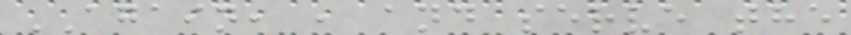AGAIN, , and serve the
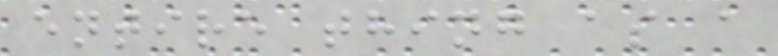entire thing as a
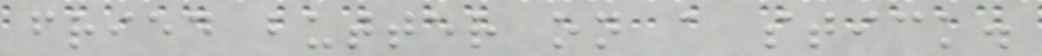fried butter on a stick.
